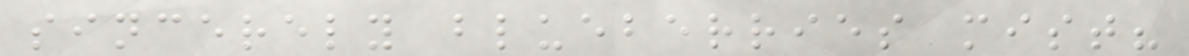sincerely blueberries mist?
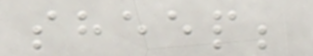sheep;
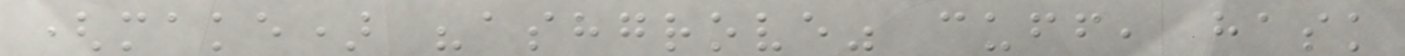(make) "ashgrove" cuff, hask
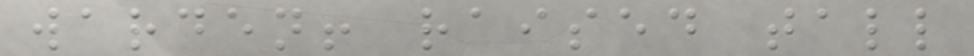warden! raised tall
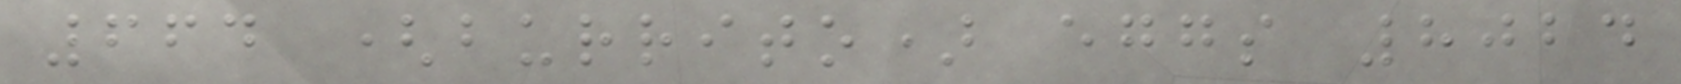664 (burrito) eggs 8024
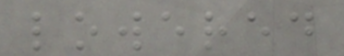lowered
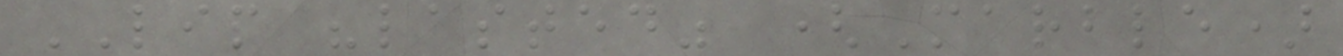LIP "lasted" (Marble)
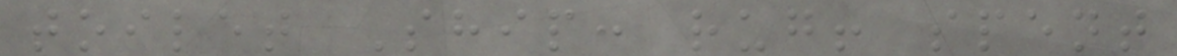toilet Ship: rug! spent
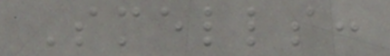Smells:
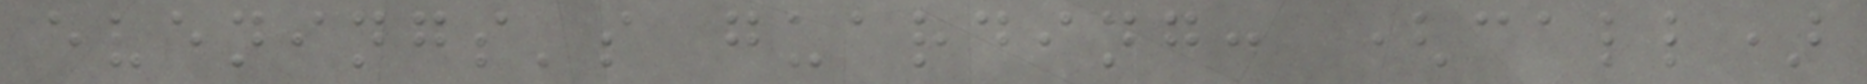evenings's guarding: (call)
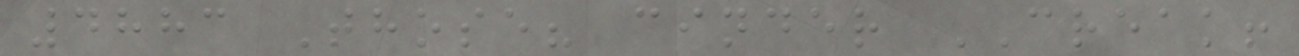4883 Those? cinder CREAK!
